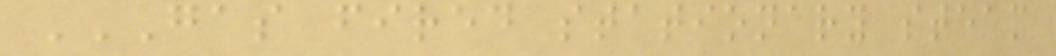GAS FIRED STATIONARY STEAM
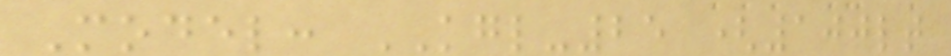Model: KGL-25 (100lt
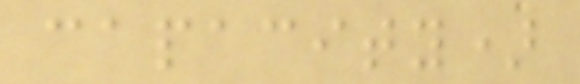capacity)
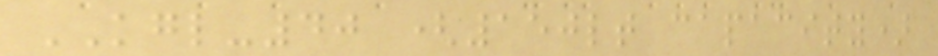KGL-40 (150lt capacity)
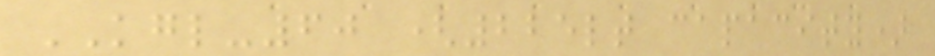KGL-60 (225lt capacity)
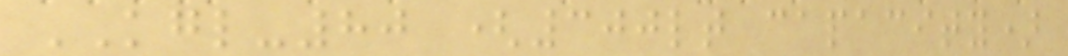KGL-80 (300lt capacity)
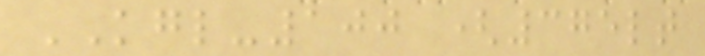KGL-100 (375lt
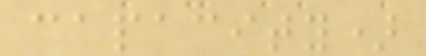capacity)
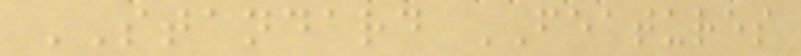STANDARD FEATURES
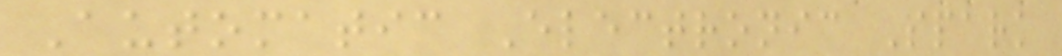Automatic Electronic Spark
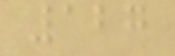127
